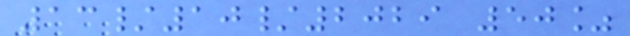13/10/2029 50%
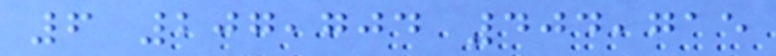6 207,704 404,715
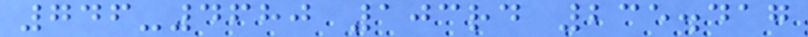746-4680 103rd 235.417
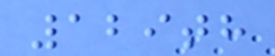129th
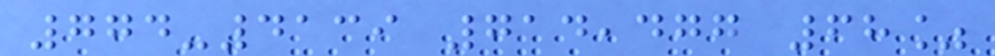774-4139 714,477 68%
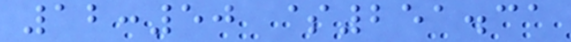12:50 $251.31
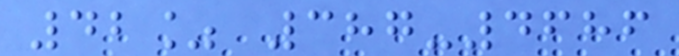42% 387-4686
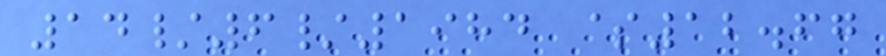14/6/1984 $12.67
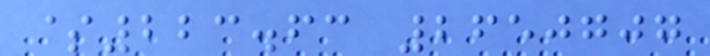$223.63 2650707
